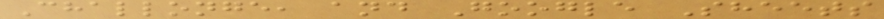Challonge, and Google Sheets
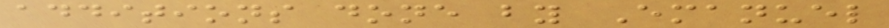additions done by Emanuel
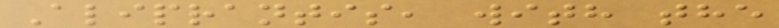Aliprantis, with the
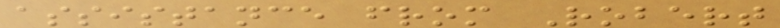assistance from Robert
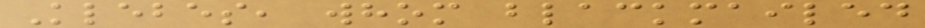Klebes, whom blackmailed
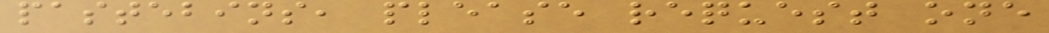pastebins, please request one
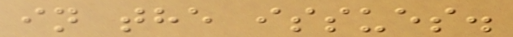in the issues.
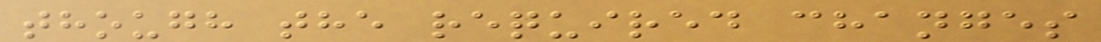though the required changes
